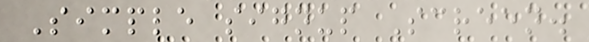Simple signup Screen.
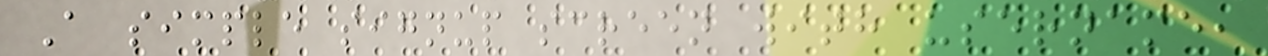A simple signup screen with username,
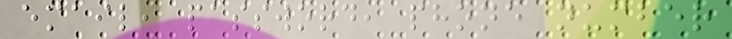email, password, phone number
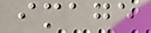image
